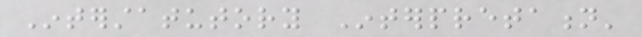Interstatutory Interpretation'
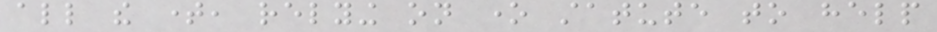all the time, relying on one statute to help
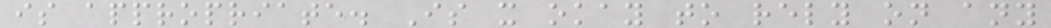is appropriate. Is it okay to rely on any
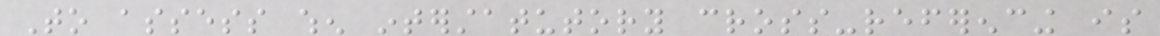To assess when interstatutory cross-referencing is
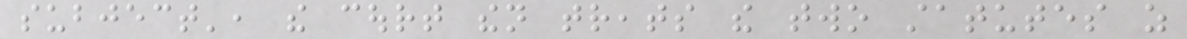subject', the court then treats the two statutes as
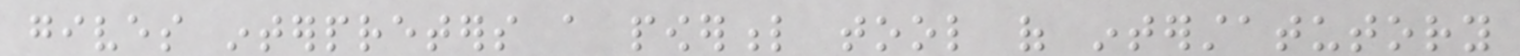gives interpreters a powerful tool of interstatutory
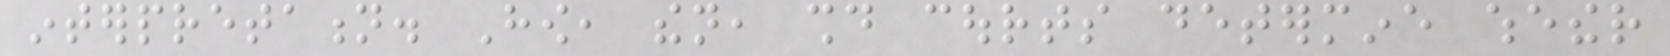interpretation. How, then, should courts determine whether
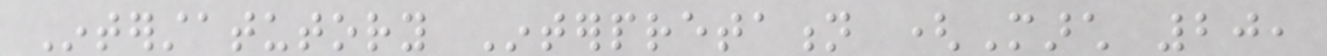Interstatutory Interpretation (March 20,
